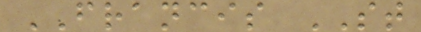FRANCIS ST
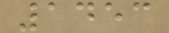1453
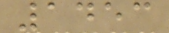1453
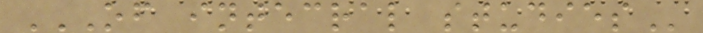OF INTECRAL STUDIES
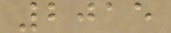2015
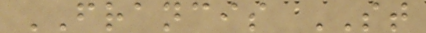FRANCIS ST
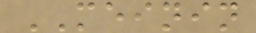MEININ
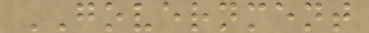GOVERNMENT
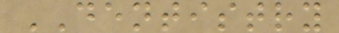DENTISTRY
